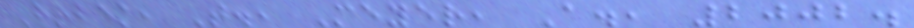Hrbek, T., Meyer, A., 2002.
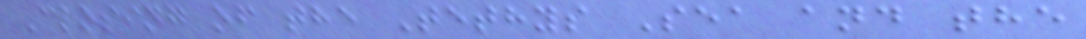Closing of the Tethys Sea and the
